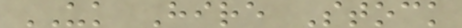UK Hire Stock
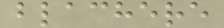blachere
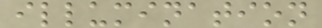illumination
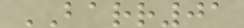BARR01
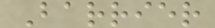Barrier
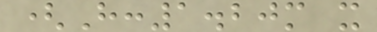(H:1.20m x
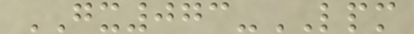GX073-LPM
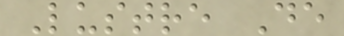Lustre De
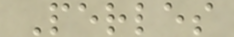Perles
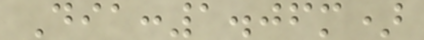Dia:1.06m)
